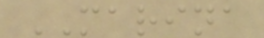MARINA
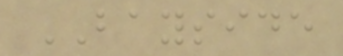BAYSIDE
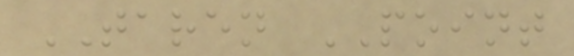TAREN POINT
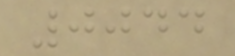0044
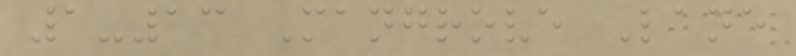1-13 Mangrove Lane
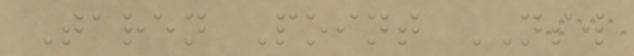Taren Point NSW
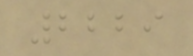2229
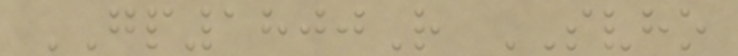GP1800R SVHO
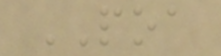POA
